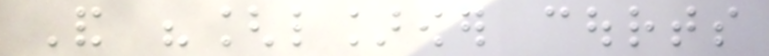And "[l]ower courts
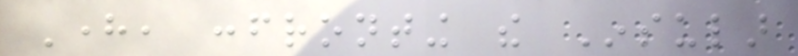Here, confronting the Insular
